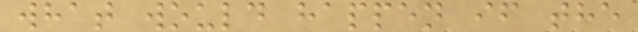what would happen if the
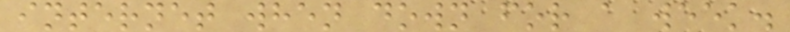internet when down for a week.
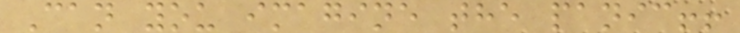Can you imagine the panic!!
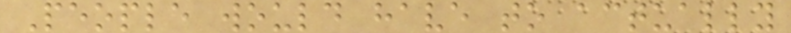People would have to actually
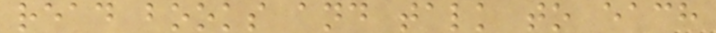read books and talk to each
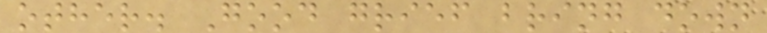other. Good grief bring down
